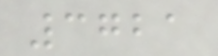3721
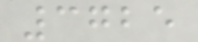3725
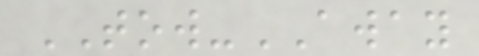TOW-AWAY
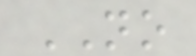NO
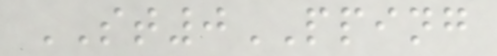ST0PPING
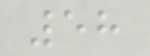58
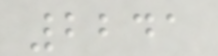2241
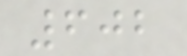602
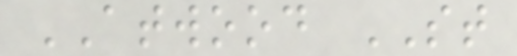ATWOOD ST
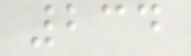234
